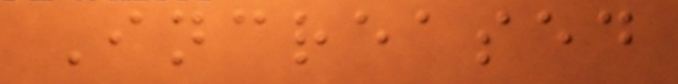Increased
